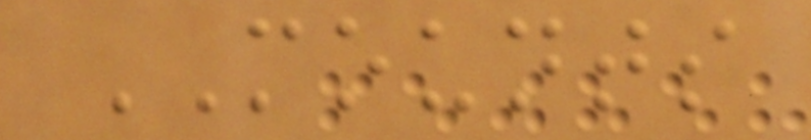MOUNTS
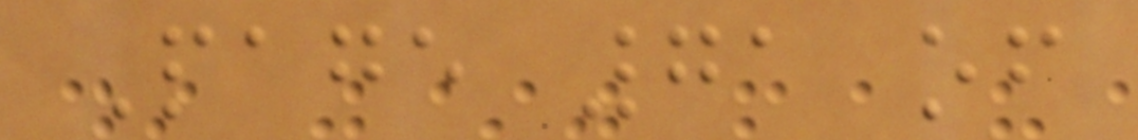Page 71 of
